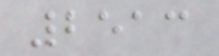2513
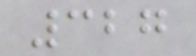327
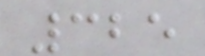325
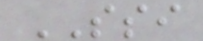SSI
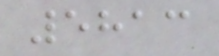5813
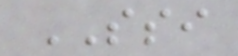SSI
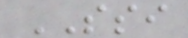SSI
